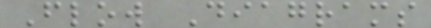Flow Diagrams
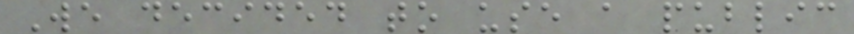We decided to use a public
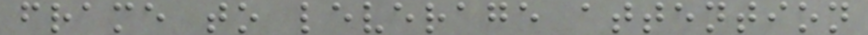frame to leverage attention
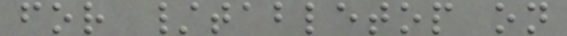for /tabletop on
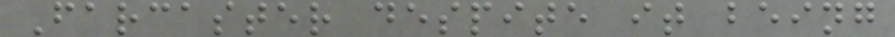Farcaster despite it being
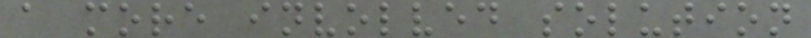a more involved solution
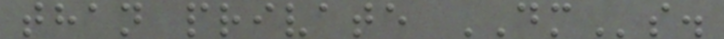than private DMs.
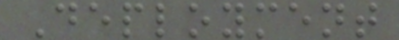Deployment
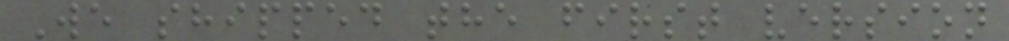We shipped the first version
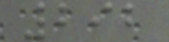292
